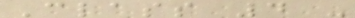Class 4 -
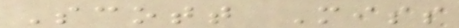Scott Miss
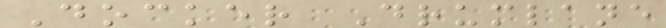Docker Drumlane
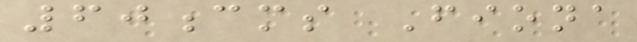60cms Fiona
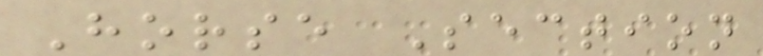Horse Section
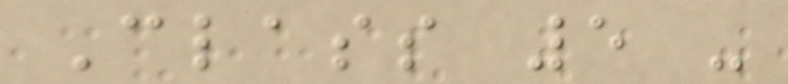Class 5 -
